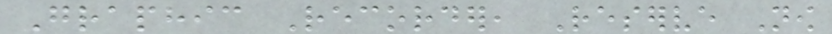Graphic Recorder, Reserve Now
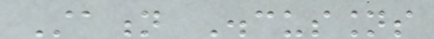Station Discussions
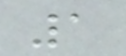1
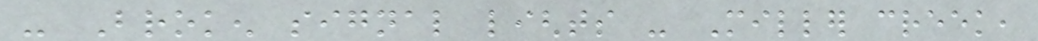- Broken signal lights - Miller creek,
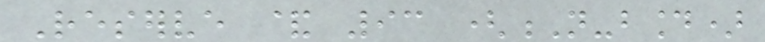Reserve & 93 (N-bound)
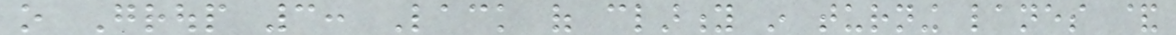o Group 3: Lack of clarity in turning lanes &
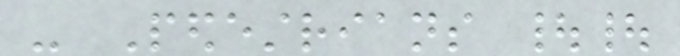- Pedestrians ||
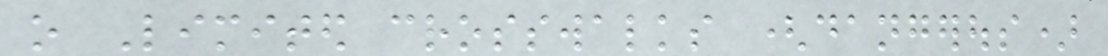o Limited crosswalks (dangerous)
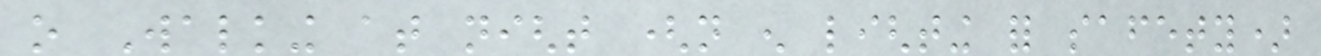o Walking at night (not enough lighting for safety)
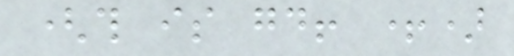(this is good! +)
